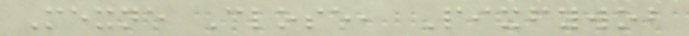Mexne Close, Pixfywob
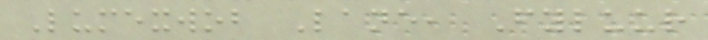Lumexwob Lane, Fyluur
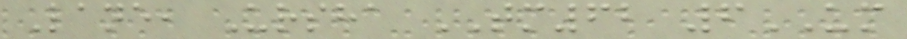Lane, Ursha TM62 6UM
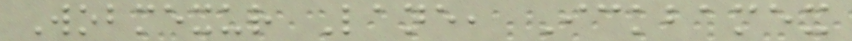Wobmexur Lane, Ickbamex
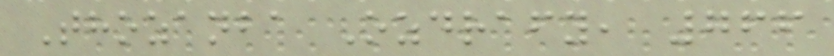Thozanba Ozdrafy, 766
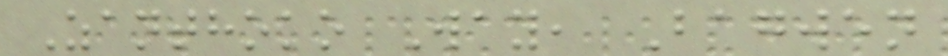Zanthoko Way, Bagwen
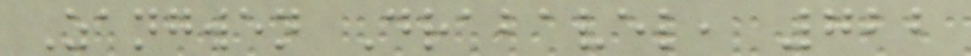Zangwen Drabavel, 722
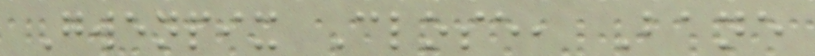Gwenpix Close, Bane
